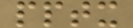pptx
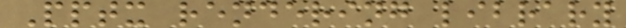Pptx rendering library
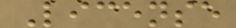License
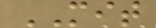MIT
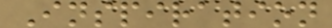Inspiration
